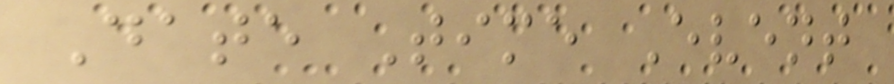Date Time Event
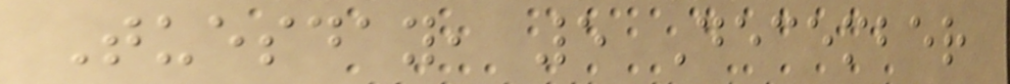Tuesday, 5 December
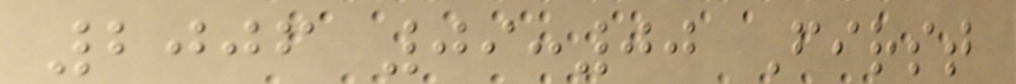2006 09:00 First
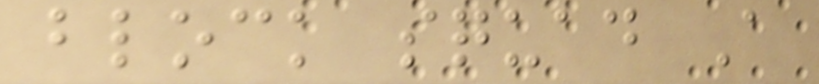block squad A
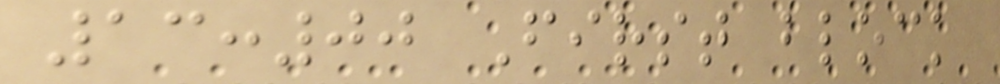13:00 First block
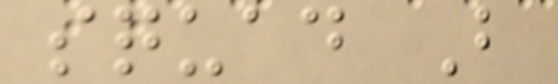squad B
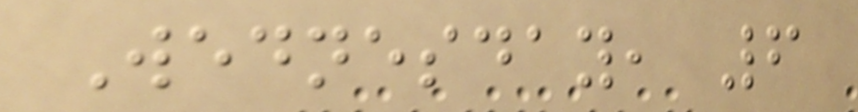Wednesday, 6
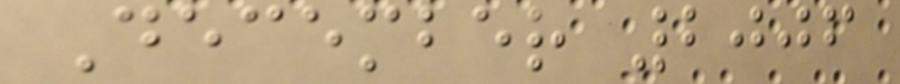December 2006
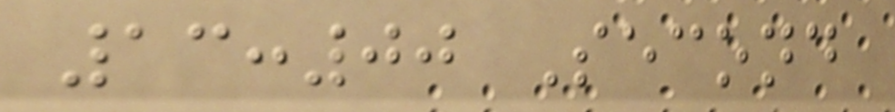13:00 Second
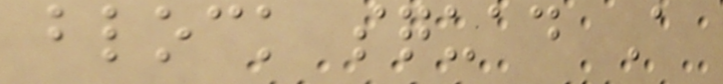block squad A
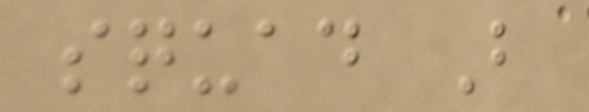squad B
